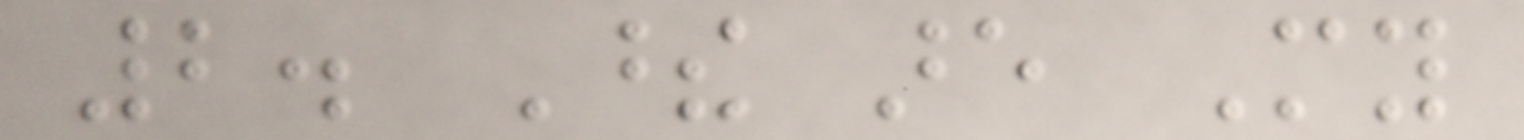2. These are My
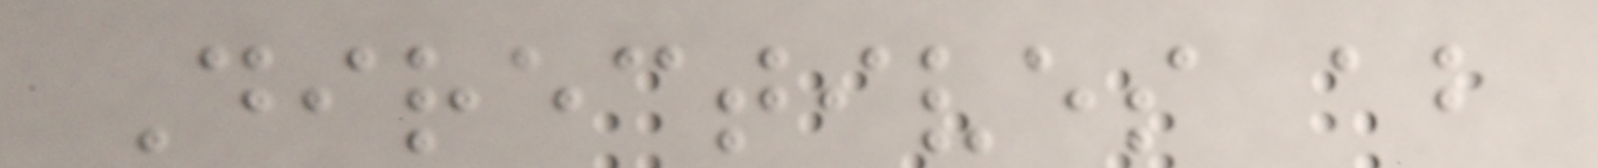Directives about
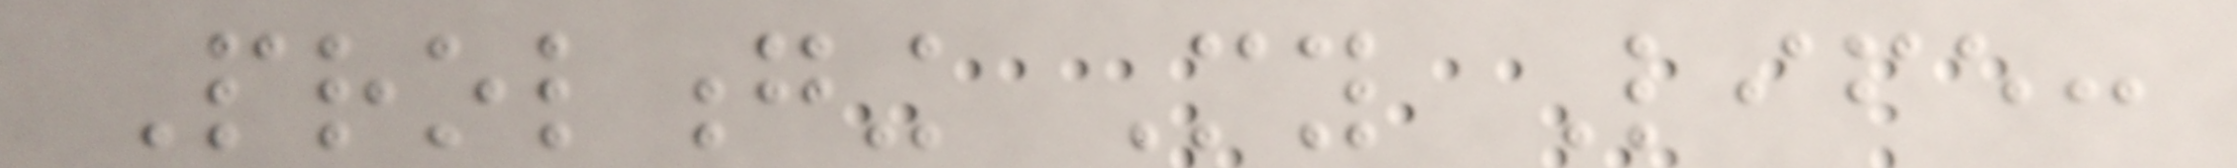Prolonging My Life:
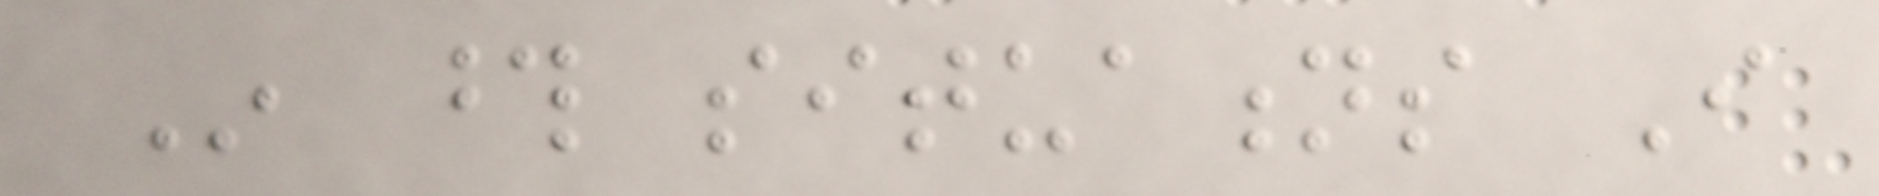In those situations I
